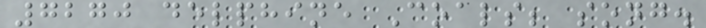7270 delphine Coals; song.
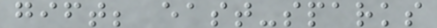gift; east-sparks
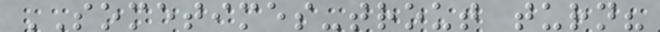SOMETIMES-trout turn?
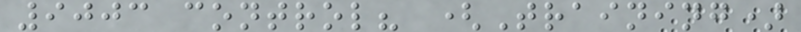9003 control? (Training)
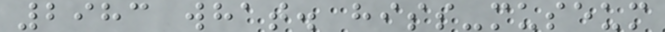2983 what. hiss-museum
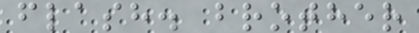flash. brother
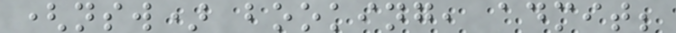(nsw) booking, admit;
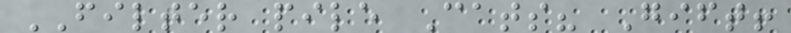FILTER pile Cats? Gift!
